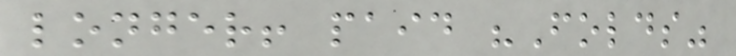longer! paid "Folds"
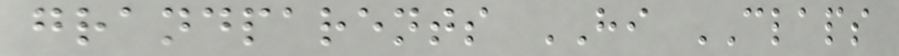grandparents HI CLAPS
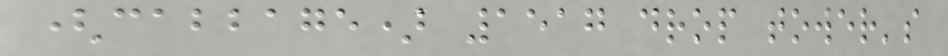(cabbage) 1517 drop tower's
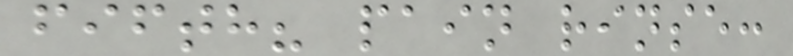fifth? pain rinse:
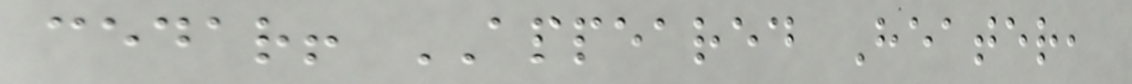cedar! APPEARED Heater,
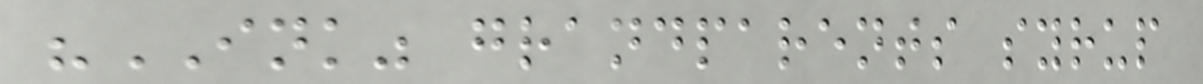"INK" grandparents syrup
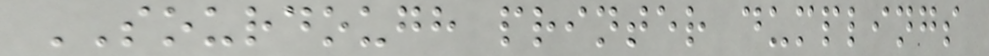SOURDOUGH printer dumplings
